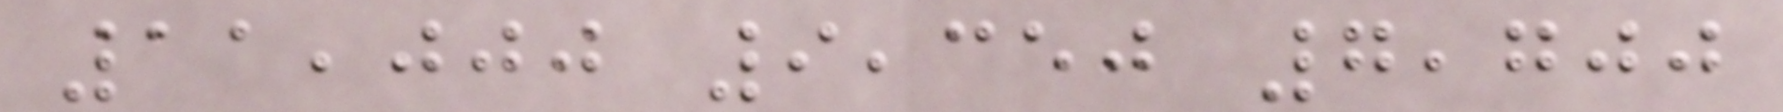11,000 9,350 7,700
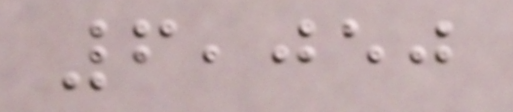6,050
